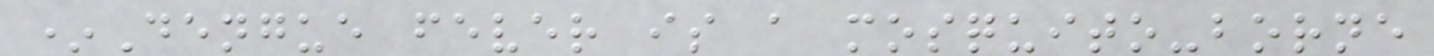*Dengue fever is a mosquito-borne
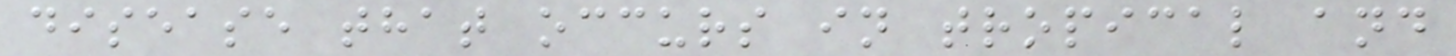disease that occurs in tropical and
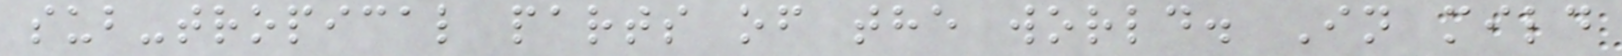sub-tropical parts of the world. In mild
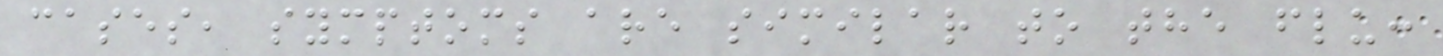cases, symptoms are similar to the flu:
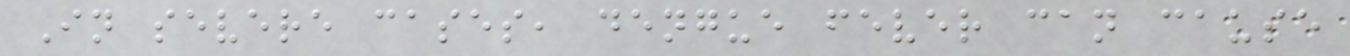In severe cases, dengue fever can cause
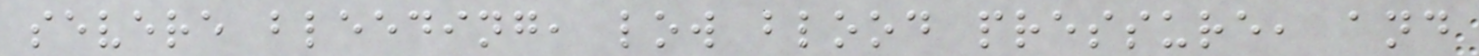severe bleeding, low blood pressure, and
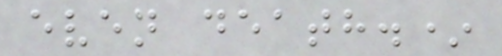even death.*
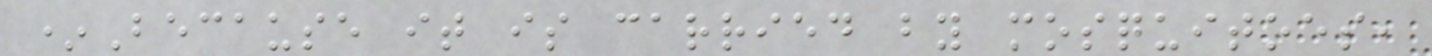*Because it is carried by mosquitoes,
